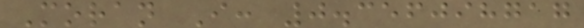Moran I: 0.356098717
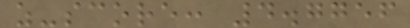z-score: 4.7756
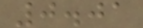0.01
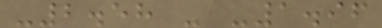-2.58 - -1.96
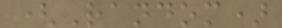(Random)
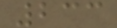233
